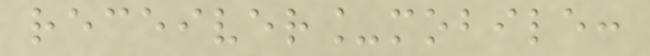receiver_mobile:
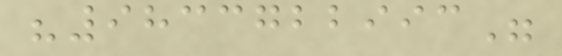"9833722993"
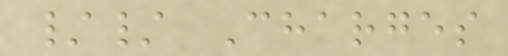// Charges
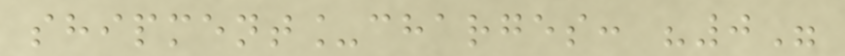shipment_charges: "0"
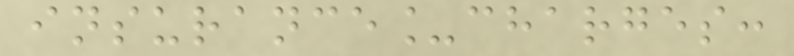insurance_charges:
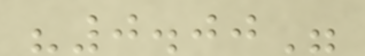"0.00"
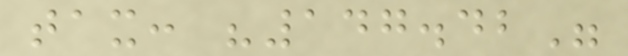tax: "147.42"
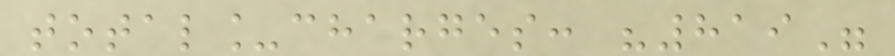total_charges: "819"
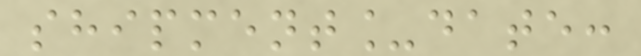shipment_date:
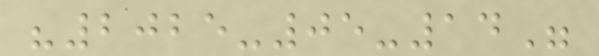"2025-05-14"
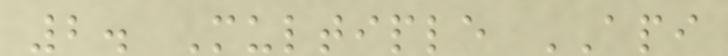2. Multiple API
